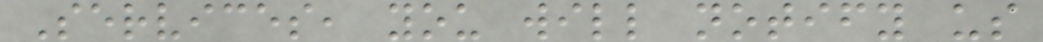Services, you will notify us
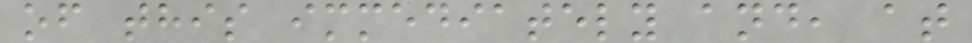of this immediately and, at
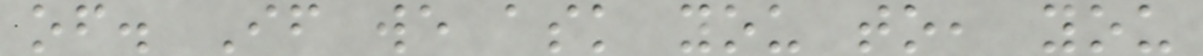of. If we ask you to, you
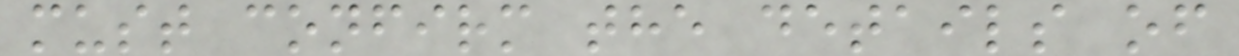must confirm the details of
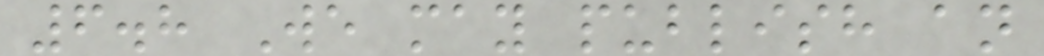6.8 We may publish an
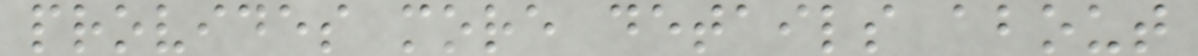provides more details about
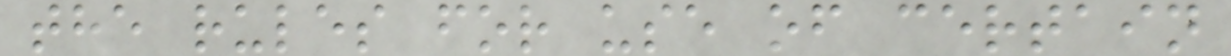the rules for use of certain
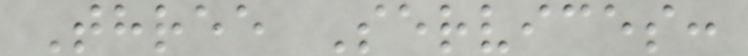Three Services:
